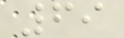69
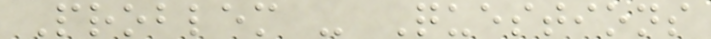Problem - Questions
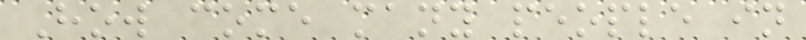How come many people in
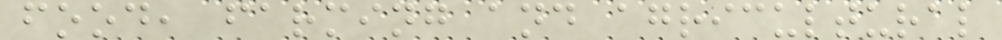food, farming and agricultural
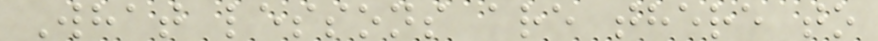What lessons are there to
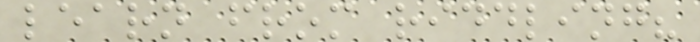learn from riddling?
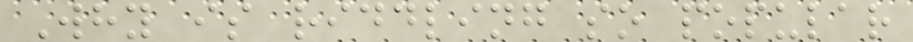Why is riddling so popular
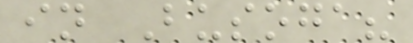in Busoga?
